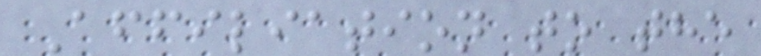Affiliation to the
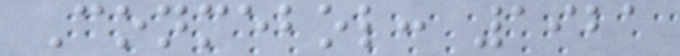Conmebol: 1921
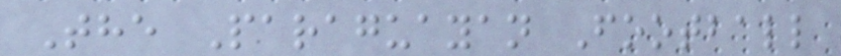The Paraguayan Football
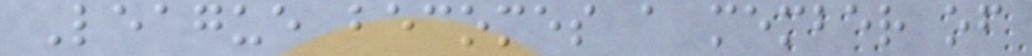League becomes a member of
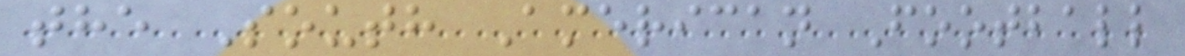the South American Football
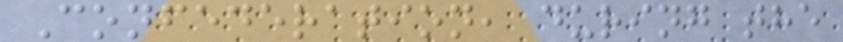Confederation, during the
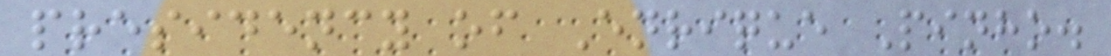presidency of Enrique Pinho.
